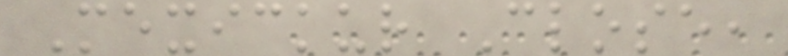Mexickur Close,
